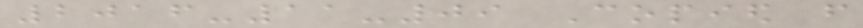2016-11-09 Copied from
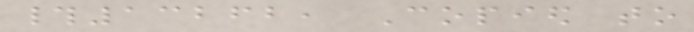#13262, Copied to
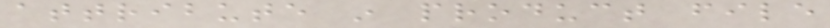attribute in product file
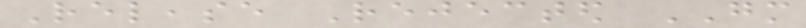Release Rejected GM
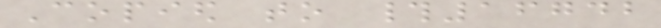Copied to #16742
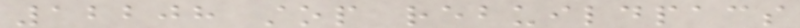12208 stop rebuildpacs
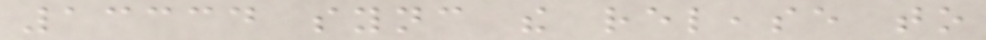13334 sync the release to
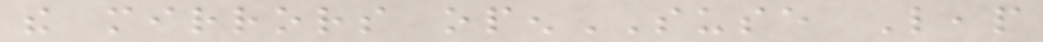the mirrors openSUSE Leap
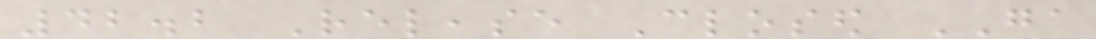42.2 Release Closed GA
